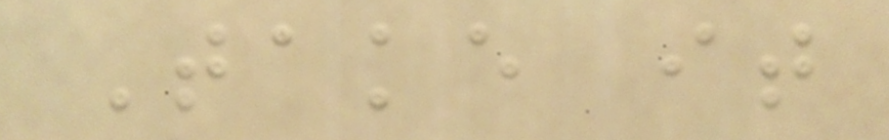Take it
